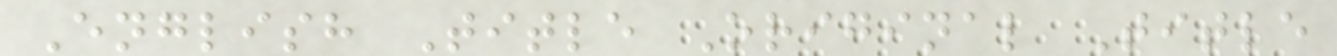English Title Original Title
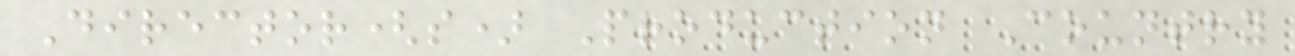Director(s) Production Country
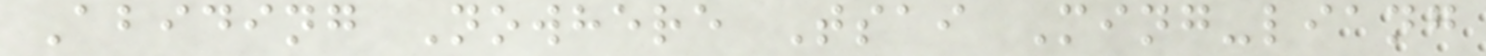Abiding Nowhere Tsai Ming-liang
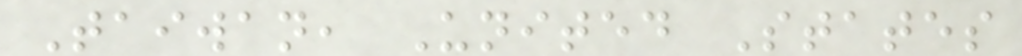Taiwan, United States
